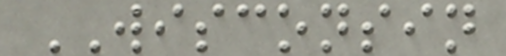WISCONSIN
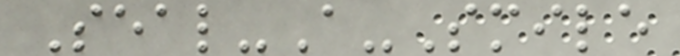Seal-A-Smile
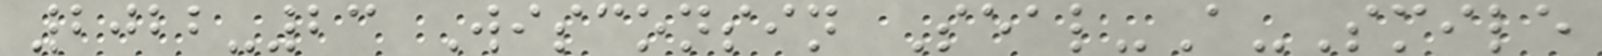2022-23 Wisconsin Seal-A-Smile
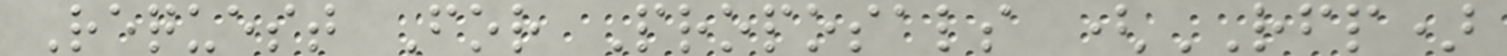Request For Proposals (RFP)
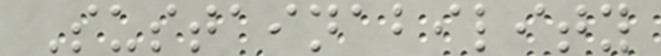Sustainability
